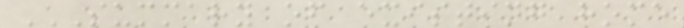SUMMARY OF EXISTING HOME
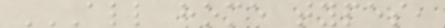ALL HOME TYPES,
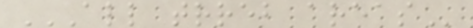ALL TRREB AREAS
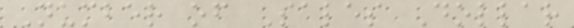Number of Sales Dollar
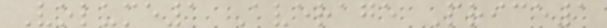Volume1 Average Price1
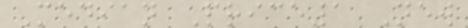Median Price1 New
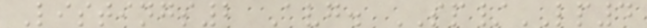Listings2 Avg. SP/LP4
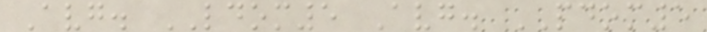Avg. LDOM5 Avg. PDOM5
